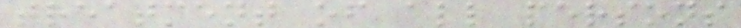treatment of all persons
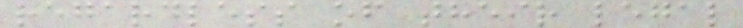regardless of their legal
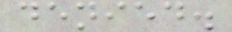denied.
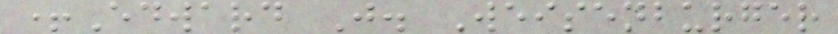+Edward J. Weisenburger
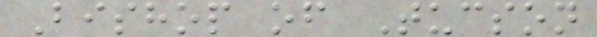Bishop of Tucson
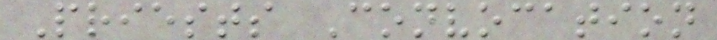Priests Convocation
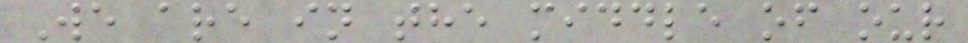We are in the middle of our
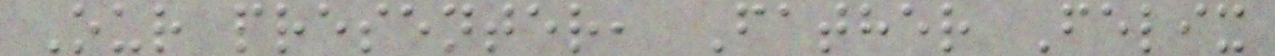Our presenter, Father Felix
